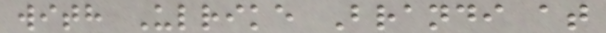with Ulrike Brandi at
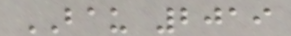BAU 2019
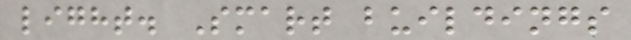light. Smart buildings
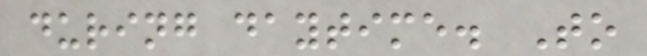during daytime. To
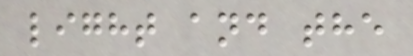light and the
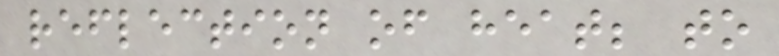reflection of heat; to
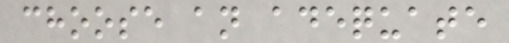choose an adequate
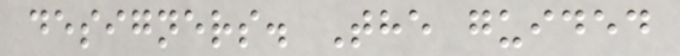designers. The guided
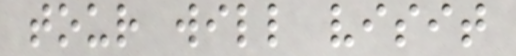tour will visit
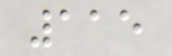115
